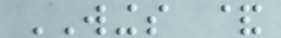WINGS &
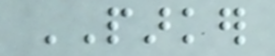PARKER
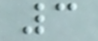3
